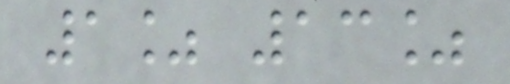1% 13%
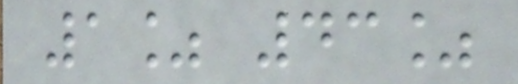1% 43%
